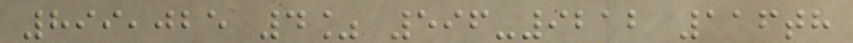899,025 4% 596-9212 116th
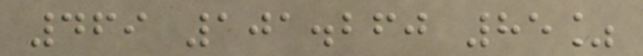469 101.260 85%
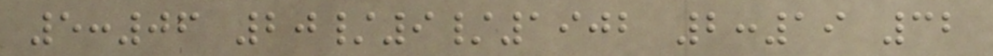5:06 20/9/1902 2:19 32
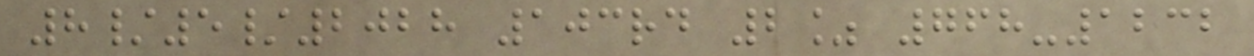8/5/2028 103rd 2% 768-1232
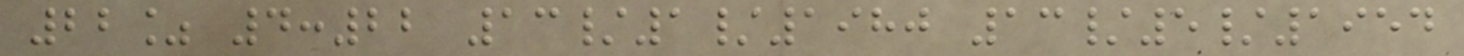22% 4:22 13/1/1980 13/5/1954
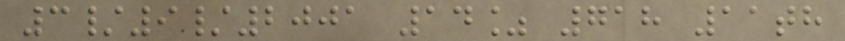3/9/2001 14% 718 11th
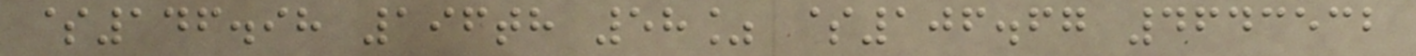$146.98 196th 58% $106.67 4643532
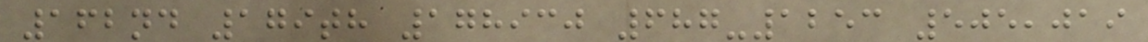162nd 179th 178930 687-1253 505,019
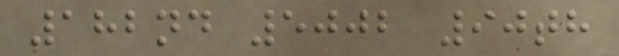182nd 5002 90th
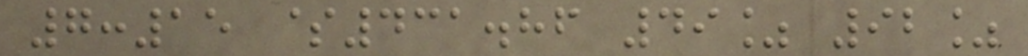7:15 $431.86 49% 92%
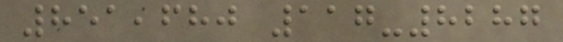851,680 117-8287
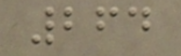264
